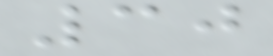30
